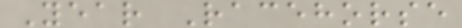Year Racehorse
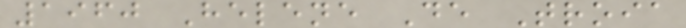1960 Helene De Troia
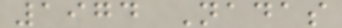1974 Nadas
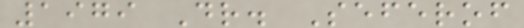1979 Dr. Seferof
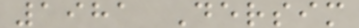1981 Dersim
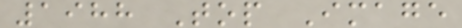1988 Top Image
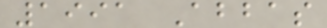1991 Abbas
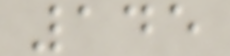145
